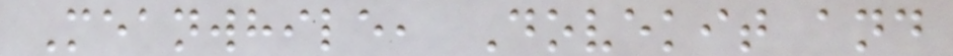Meanwhile, Dovekit and
